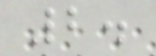2.
